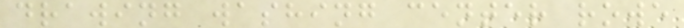drawing washing center rowe
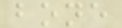bone
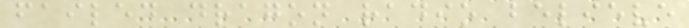failed dragon radio believe
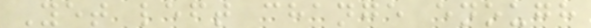Yet left change enough
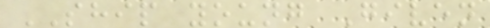SHIP young Given
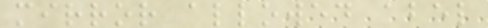mirror allowed abel
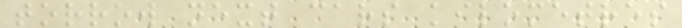torrow next cars kilometres
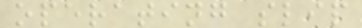operating slip
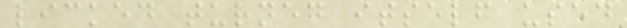licked turned itself used
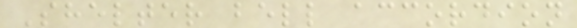Shelter bell accordion
